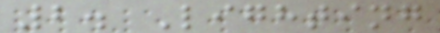2. Lighting
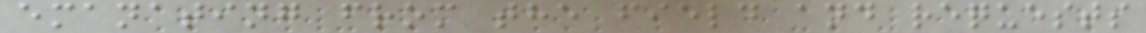emanating from the field and requests
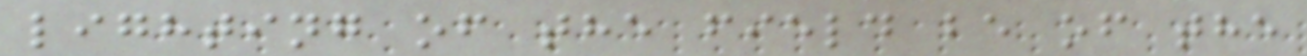lighting of the field be of the
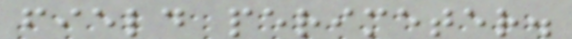field perimeter.
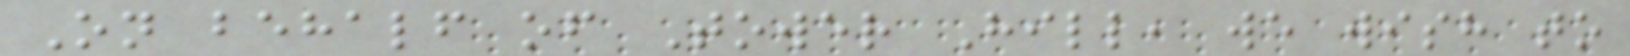On behalf of Tower Hill, we wish to
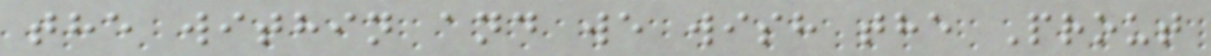the within and we wish the Prout
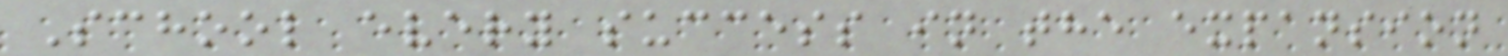School every success in the expansion
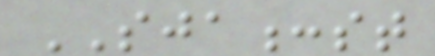SJA:st
